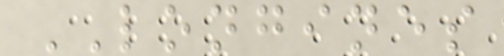LONGINES
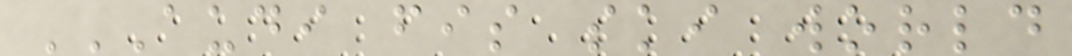AUDI FIS SKI WORLD
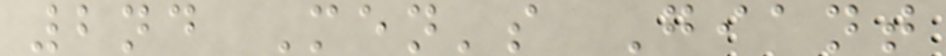2nd Men's Giant
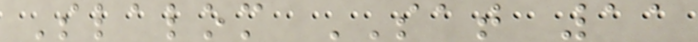Slalom SAT 11
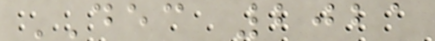DEC 2021
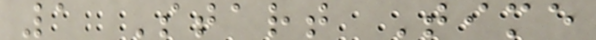1 Start Time
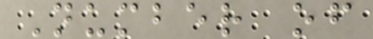Number of
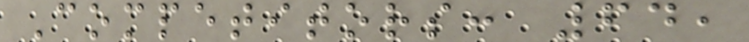Competitors: 64,
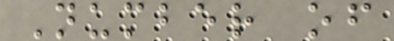Number of
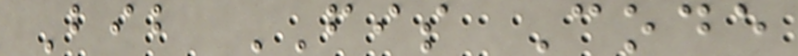Bib FIS Code
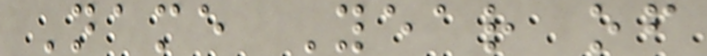Name Year of
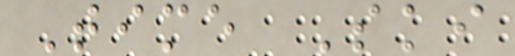Time Ski
